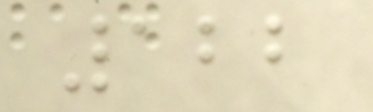122
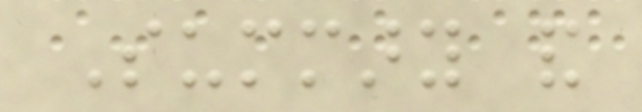Summary and
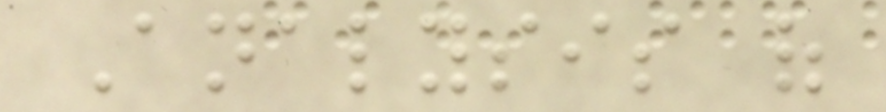Analysis of
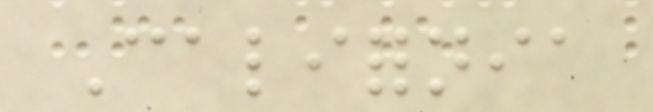California
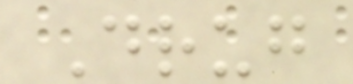Drug
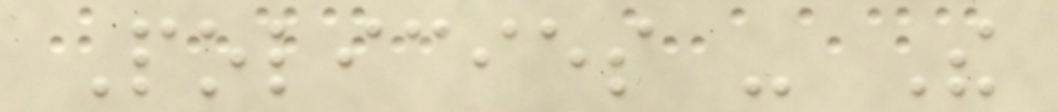Policies - The
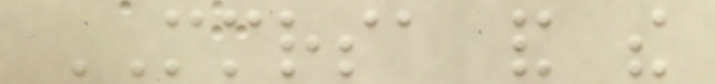MMRSA and the
